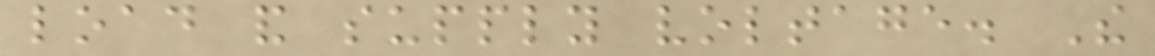load and supply voltage. The
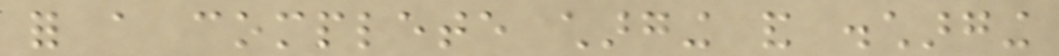for a complete charging and discharging
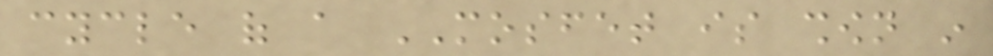cycle of a MOSFET is shown in
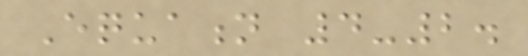Equation 4-2.
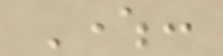Where:
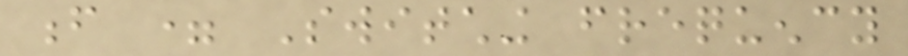f = Switching frequency
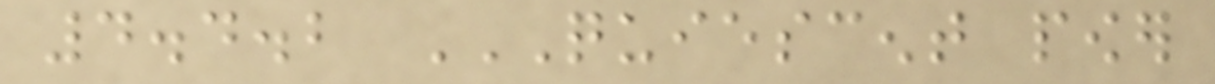4.4.2 QUIESCENT POWER
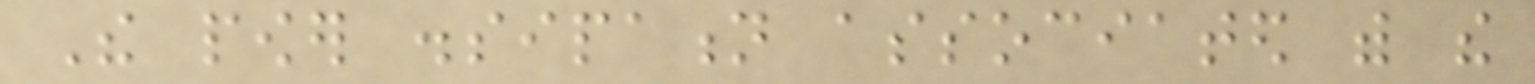The power dissipation associated with the
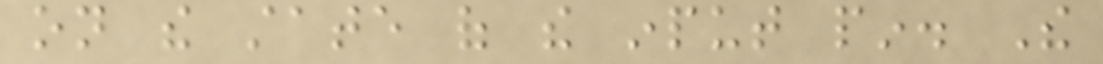on the state of the input pin. The
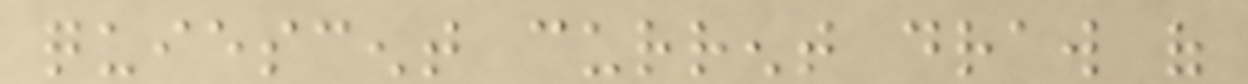quiescent current draw of
